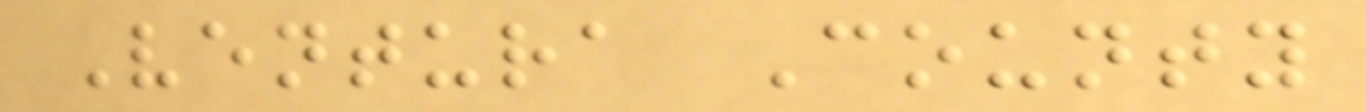Ventura County
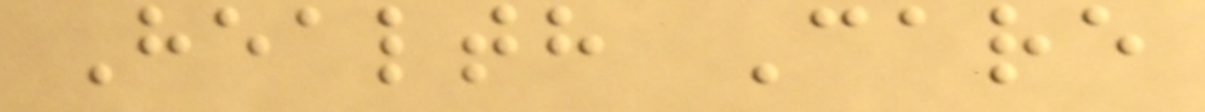Health Care
